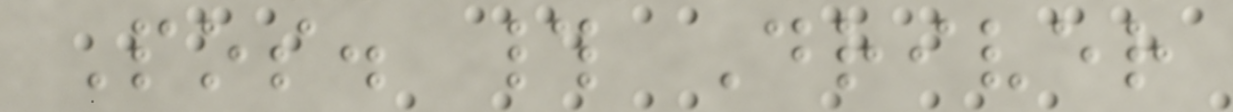Pos. # Driver
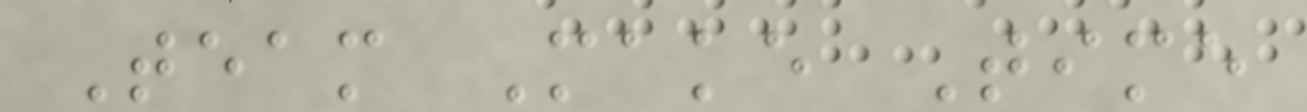Team Make Time
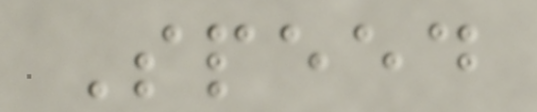Speed
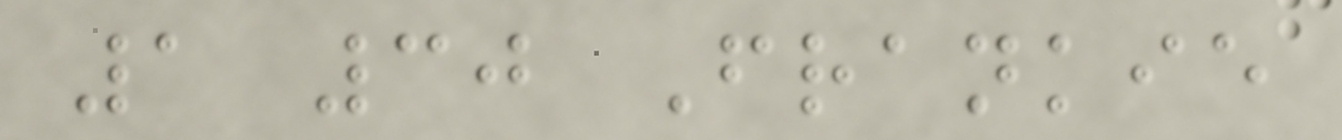1 30 Frankie
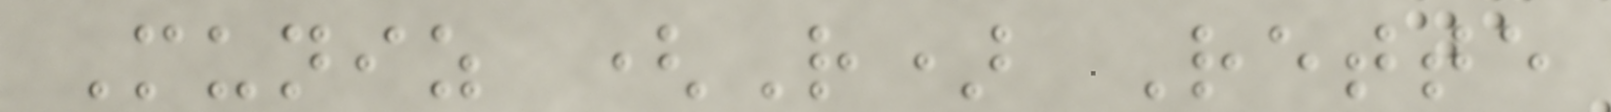Muniz (R) Rette
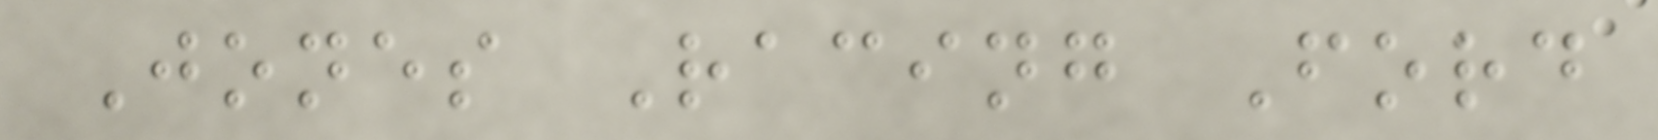Jones Racing Ford
